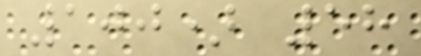100) 58
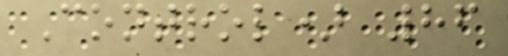Control) 86
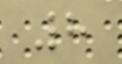8
